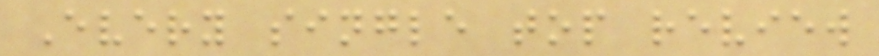Every single top review
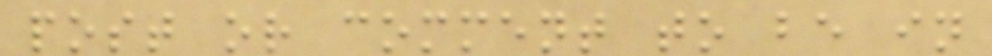post or comment to be in
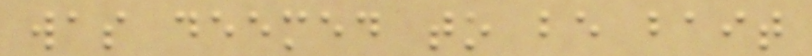was deemed to be bait
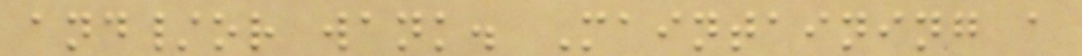and/or wank. Maintaining a
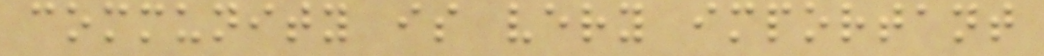community is very important
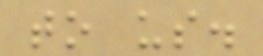to us.
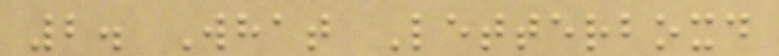2. What Letterboxd
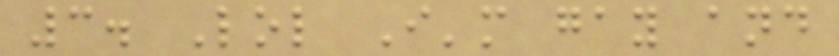3. Lol I'm gay and
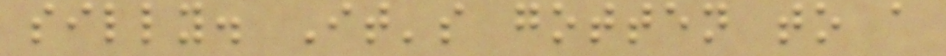silly. It's gotten to a
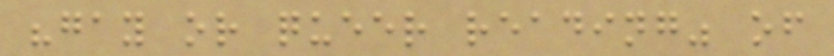"gay or queer reading" of
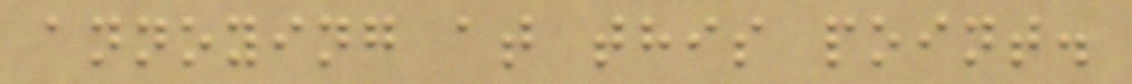annoying at this point.
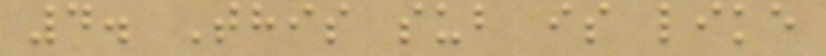4. This sub is like
